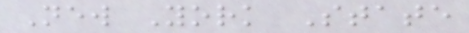New York State
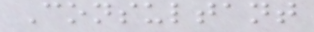Consultant
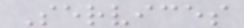Services
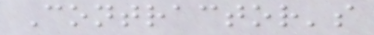Contractor's
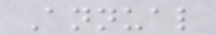Annual
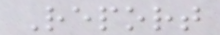Report
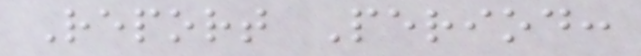Report Period:
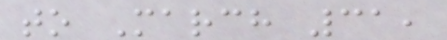to March 31,
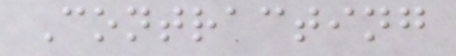Contracting
